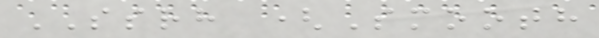SSRH (Smooth
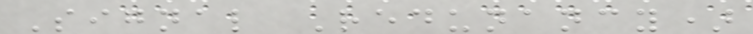Signal Redunancy)
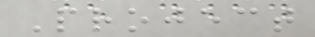Project
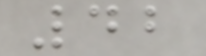42
